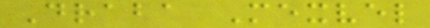Draba Mexvel
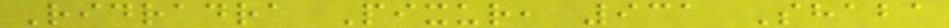Ridradra Pixur, 931 Shaba
